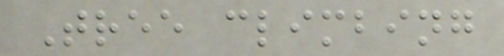Tree climbing
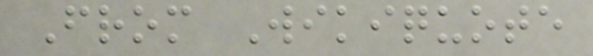From Wikiquote
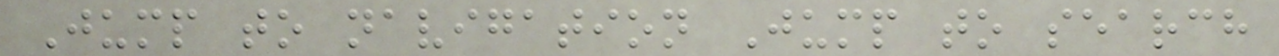Jump to navigation Jump to search
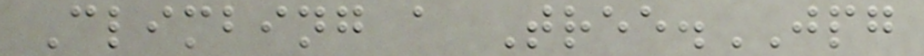Climbing a Tree.JPG
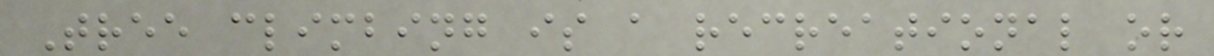Tree climbing is a recreational or
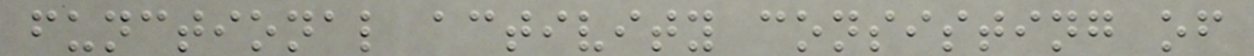functional activity consisting of
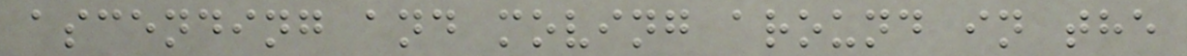ascending and moving around in the
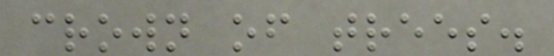crown of trees.
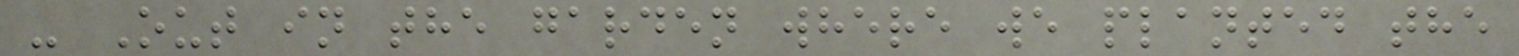- Out in the garden where we planted the
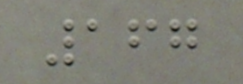167
